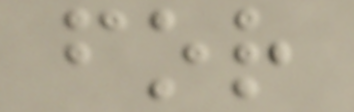for
